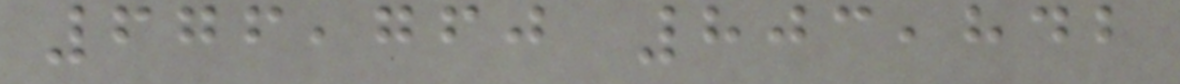676,760 803,842
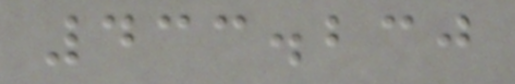433.230
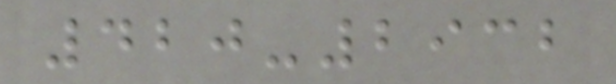420-2932
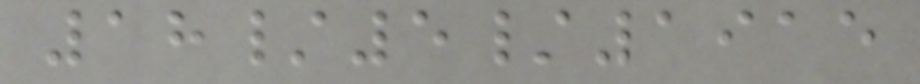18/5/1915
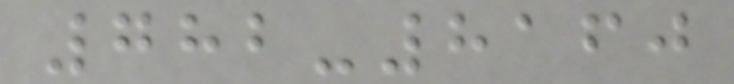782-8160
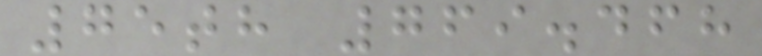75th 769.468
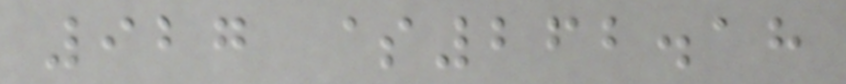927 $262.18
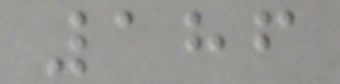186
